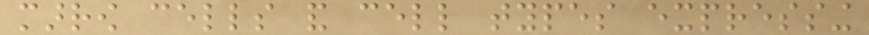marrow cells and cell types expressing
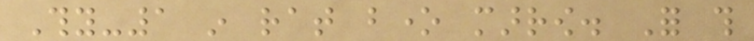Thy-1 in rat bone marrow. For this
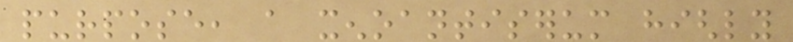purpose, a xenoantiserum highly
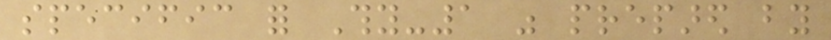specific for Thy-1 was prepared by
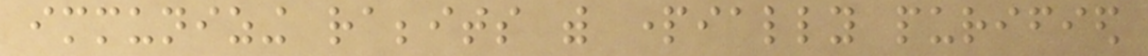immunizing rabbits with partially purified
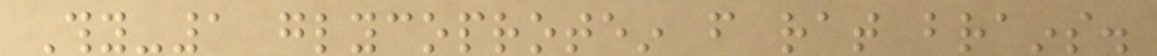Thy-1 glycoprotein from rat brains.
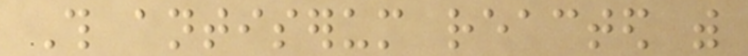This antiserum reacted with
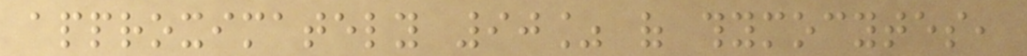approximately 90% of thymocytes,
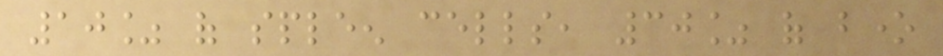10% of spleen cells, 30% of bone
